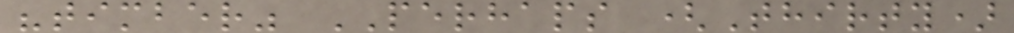"timber" PERHAPS (Thirty)
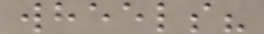wheels?
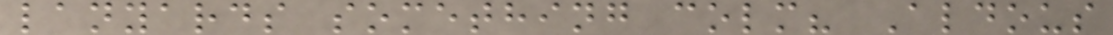lanyards something colm? Aldous
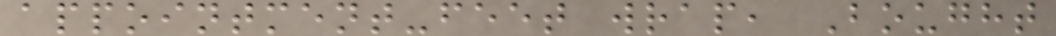appointment-feet wrap, Bought
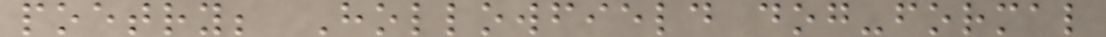poetry; Hollowfield dog-formal
